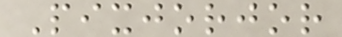Pixjorjor
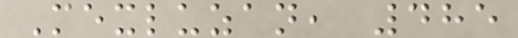Mexluzan, 485
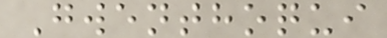Gwenthoqui
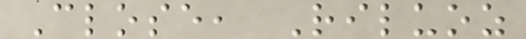Close, Riluoz
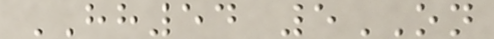HH54 5ON
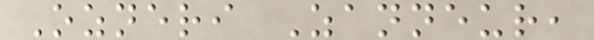Ozneri Zanneur,
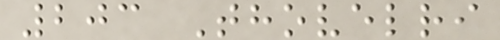203 Thovelri
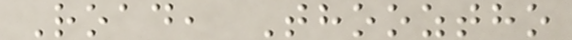Road, Thooztho
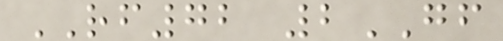RF72 2GF
